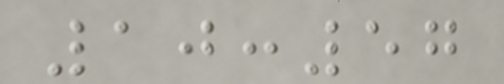10:57
